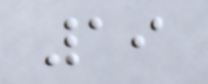19
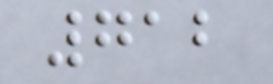712
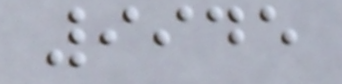9945
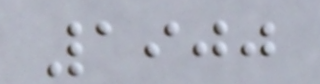1900
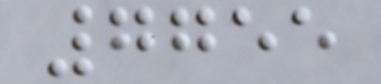7755
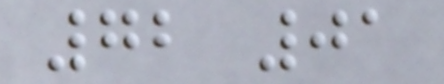72 01
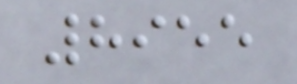8955
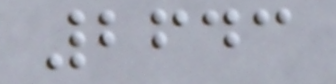2643
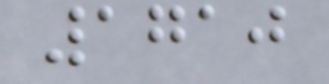1710
